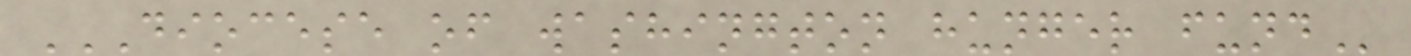DIOCESE OF WASHINGTON HUNGER FUND
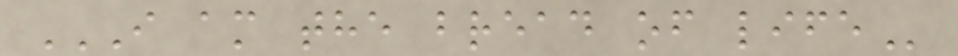I AM THE BREAD OF LIFE
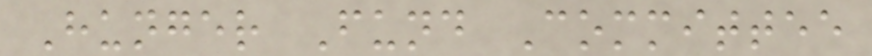Hunger Fund Committee
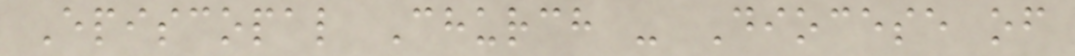Episcopal Church - Diocese of
